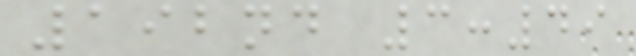192nd 3:49
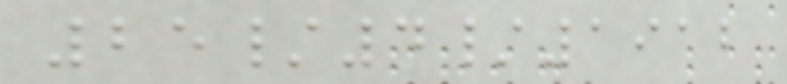25/4/1912
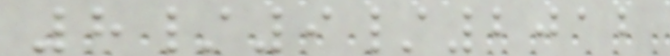8/9/2012
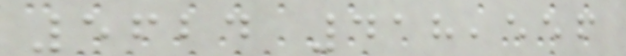5624 418,556
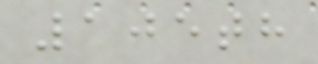105th
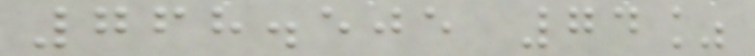768.505 74%
